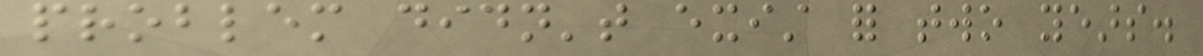problem didn't exist for two years.
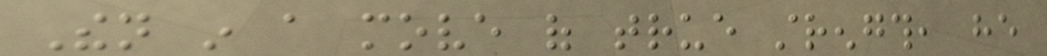Then in a move of true strength, he
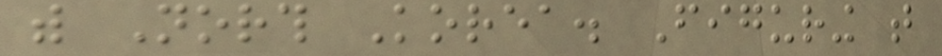with North Korea. Figuring that
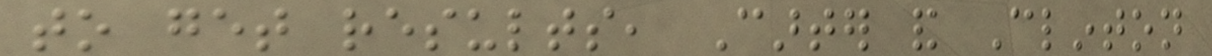to get results, Carter and Clinton
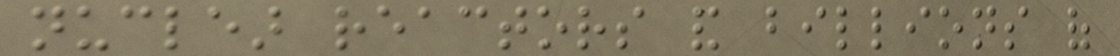nuclear reactors and billions of
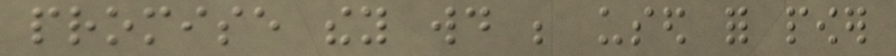promise they would be used for power
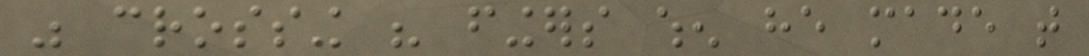was crossing his fingers when he made that
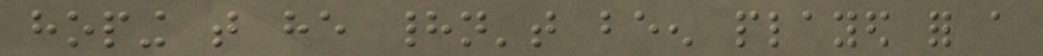hoping that he hadn't been played for a
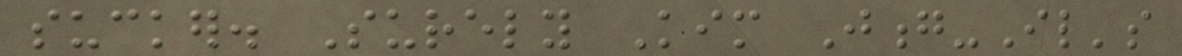sucker. Surely Kim Jong-Il's
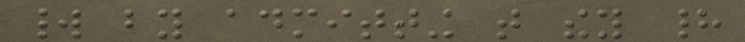world by admitting that they had
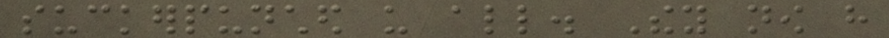suckerpunched us all. They now have
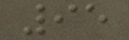95
